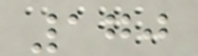170
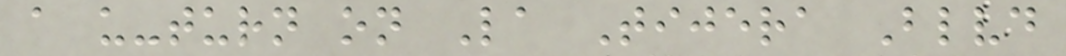a u-turn on La Tijera Blvd
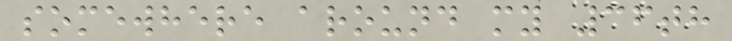somewhere around my 36th
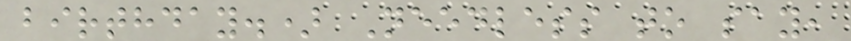birthday.) Needless to say,
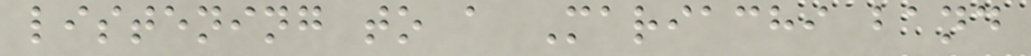listening to a Mariachi band
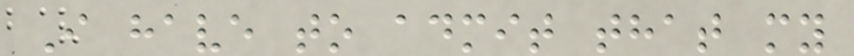I have to admit that my
